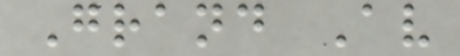Grand Av
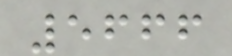5666
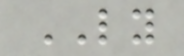LY
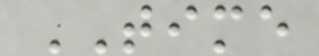TIME
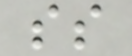ss
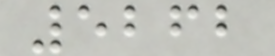5262
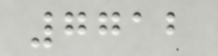7712
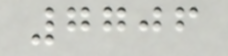7706
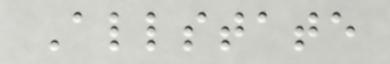Allstate
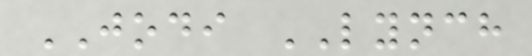JODI LYNCH
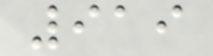919
